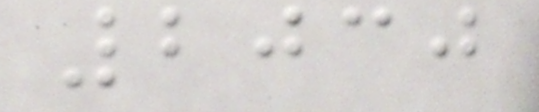2030
